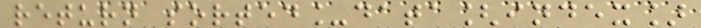return sorted_data[index]
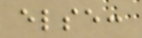else:
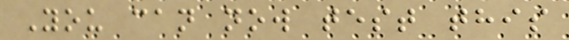You can now test this
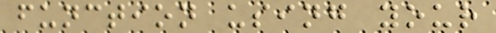function using your
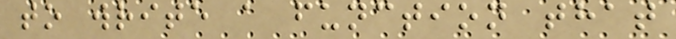to write a function that
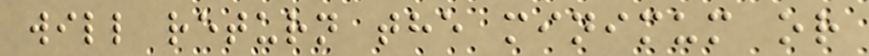will return the minimum or
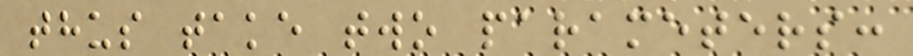thus take two parameters:
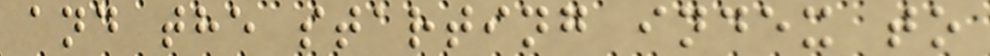and the starting index to
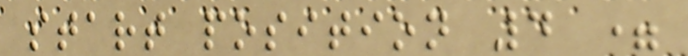start position 4 =
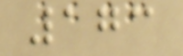173
